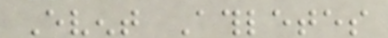Event Athletes
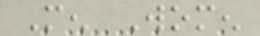Men Women
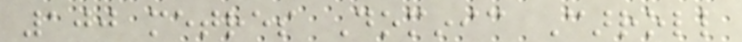100 metres Dominic Carroll
